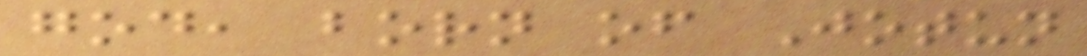god, born of Jotun
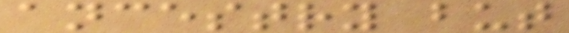ancestry but
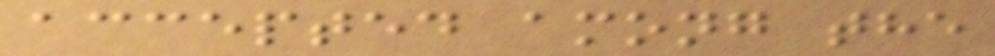accepted among the
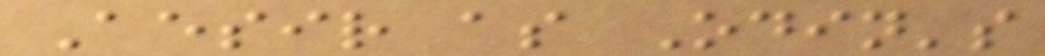Aesir as Odin's
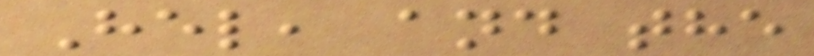Hel, and the
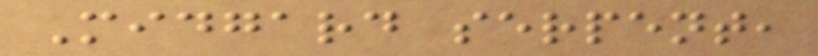Midgard serpent,
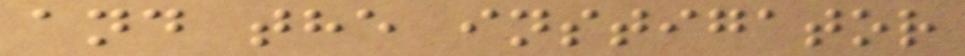and the instigator
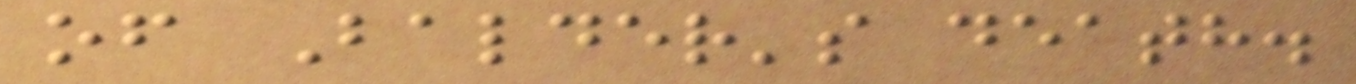of Balder's death.
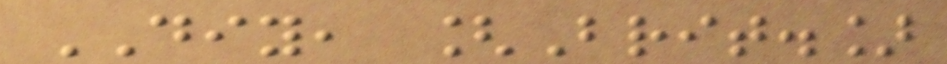DIY, [Brit.]
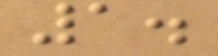1.
